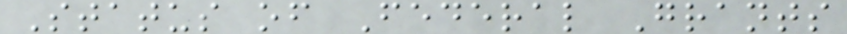Status of Federal Grants
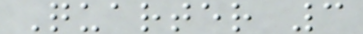Quarter 3
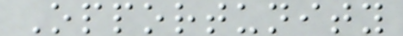Opportunity
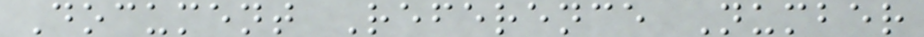Document Reference Number
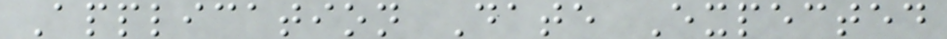Application Date Expected
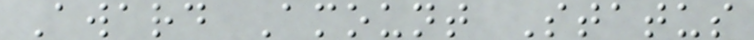Award Amount Status
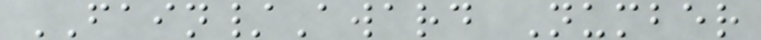FAIN/Award Number
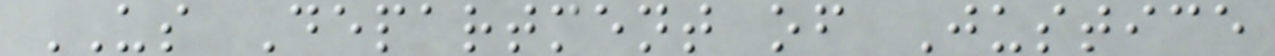US Department of Justice
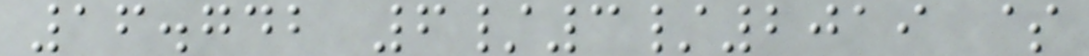16.742 6/3/2019 $
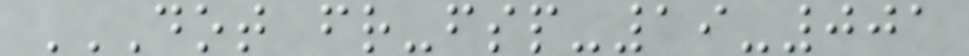DOT FR-FSP-19-001
